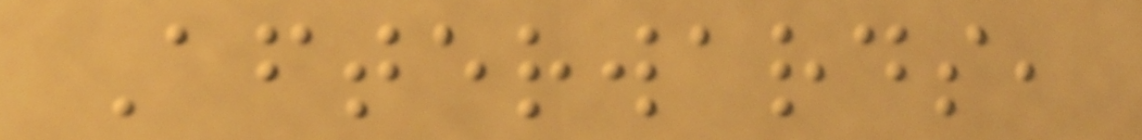Afterwards,
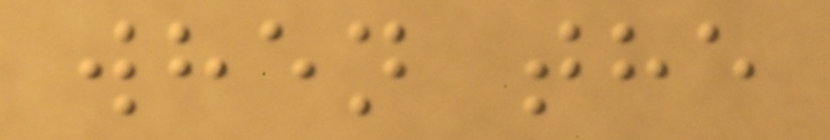when the
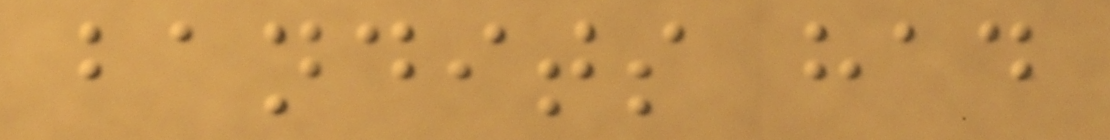bandits had
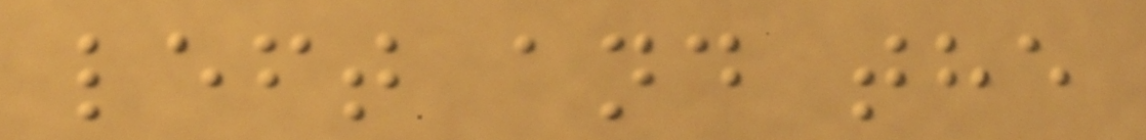left and the
